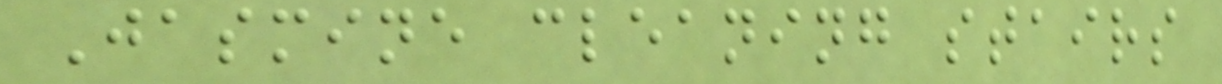Jasmine cleaning stairs
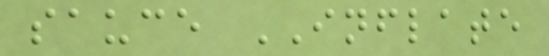sauce INFLATE
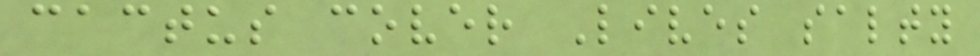cactus cover Lives salty
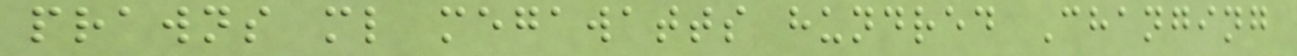prawns ml megawatts hundred Changing
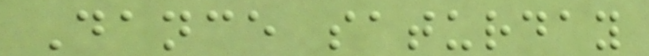Dance saturday
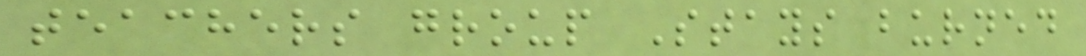teachers group Stays burned
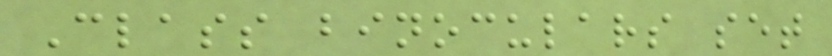Class binoculars set
